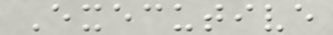Executive
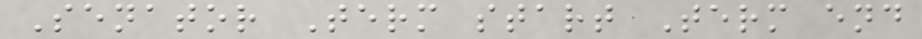Senator Term start Term end
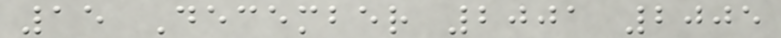15 December 2001 2005
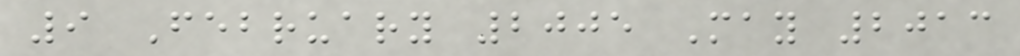9 February 2005 May 2013
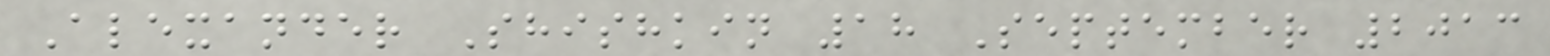Alexander Shishkin 18 September 2013
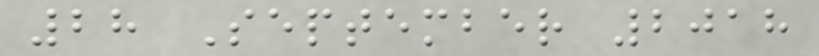28 September 2018
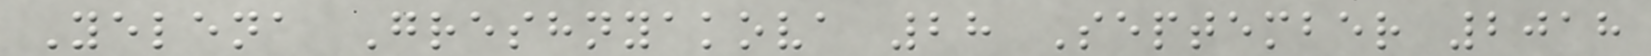Yelena Greshnyakova 28 September 2018
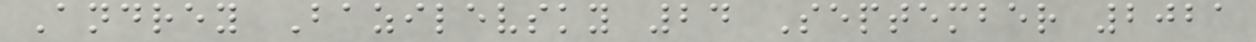Andrey Bazilevsky 24 September 2021
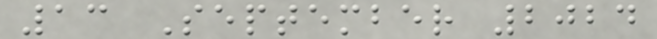13 September 2024
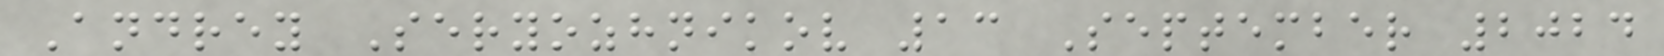Andrey Seryozhnikov 13 September 2024
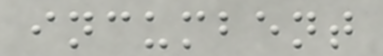incumbent
